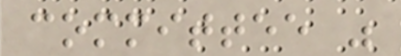committee was
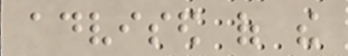advised of the
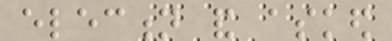election and asked
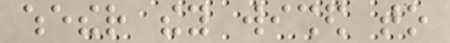whether they wished to
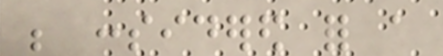be considered for a
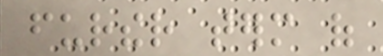further term of
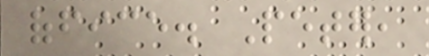office. Peter,
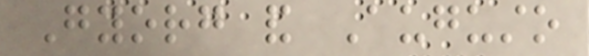Gyorg and Augusto
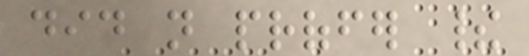did not proffer their
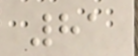81
